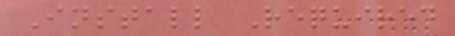Install Required
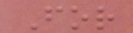For
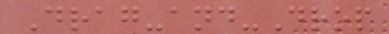Drag-and-Drop
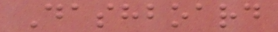Dashboard
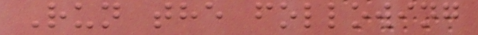Run the following
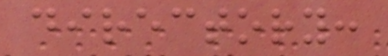directory:
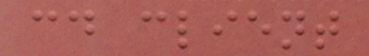cd client
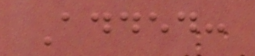Added:
